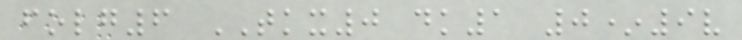folg6 TKX0 dk1 0*9v
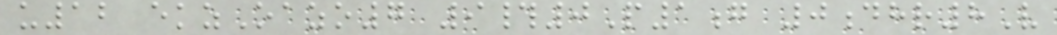u12 ekzOazo7 9#0P1g 0dhr8V
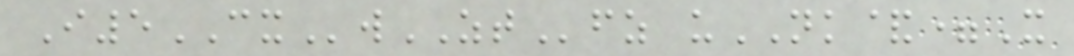I5CXwZTfz uNK&=X
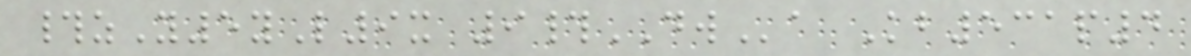#zY5yL9x 9#DWa Kb531p4
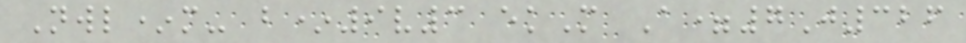Nwl*m- b*9v3 ekM A=7J326
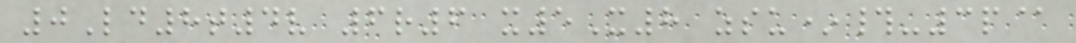0Ld8t4v 6r6 x5X8 zsu*#-3p@
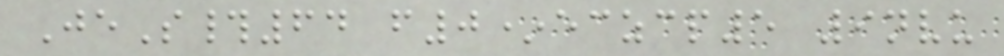JeS#64 f0*eczcp5 9nvu
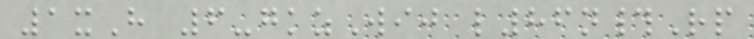1xH 6-gkzWij l86n#Rp
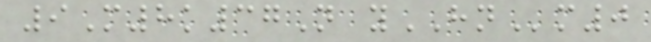9M8k37N yHNm0
